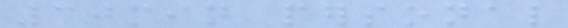30min personal
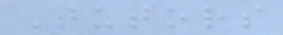Tutors
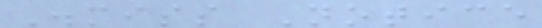Dismiss Notice
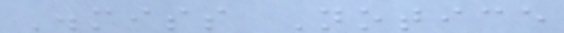Dismiss Notice
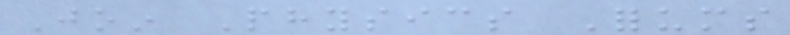Join Physics Forums
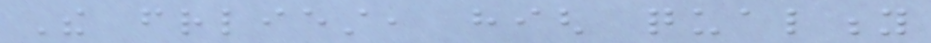The friendliest, high quality
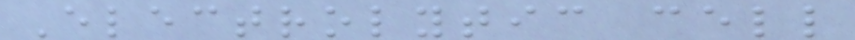Electrolytic cell
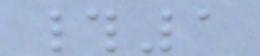#1
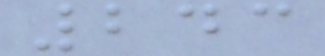243
